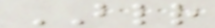BLR
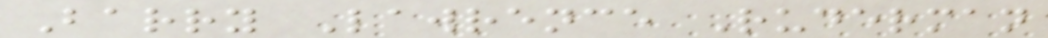Barry Lawrence Ruderman
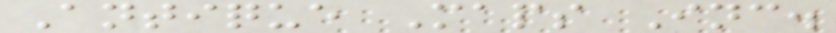Antique Maps Inc.
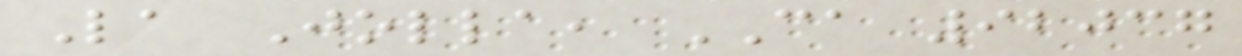La Jolla, CA 92037
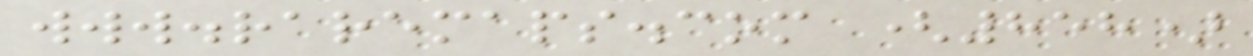www.raremaps.com (858)
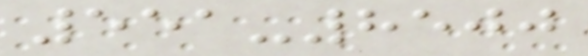551-8500
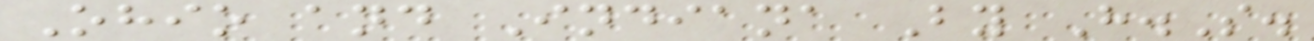Ohio and Indiana By H.S.
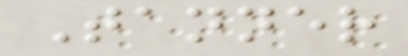Tanner
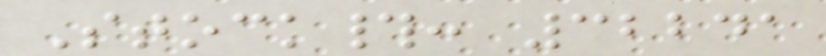Stock#: 32241
